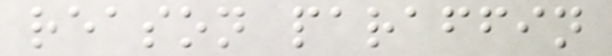reason paraffin
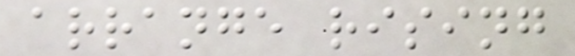arrange rising
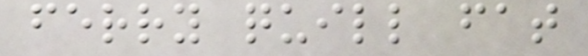ferry quill fat
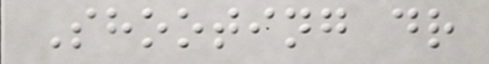Shooting dr
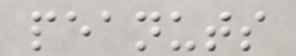peanuts
